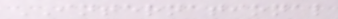INTERNATIONAL
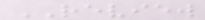REVIEW
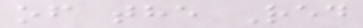of the Red
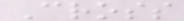Cross
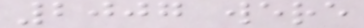2007 were
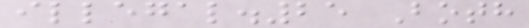illegal.25 Both
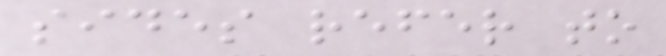sides refer to
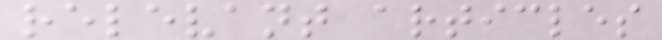relevant articles
